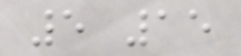5 15
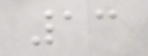13
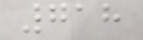718
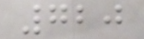720
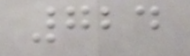724
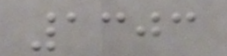1303
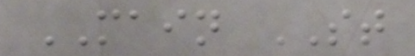MAIN ST
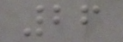26
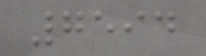7594
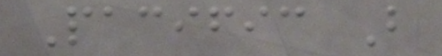Pacific B
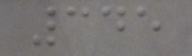345
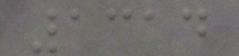1314
